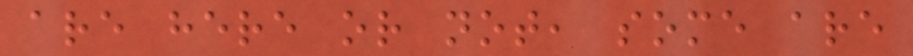are here or not, some are
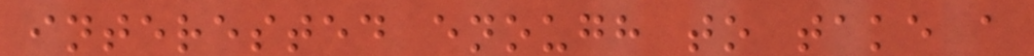interested enough to take a
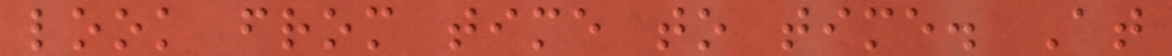look from time to time. At
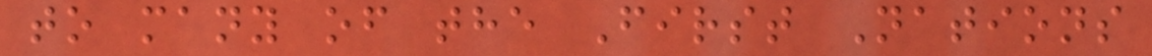to many of the First Nations
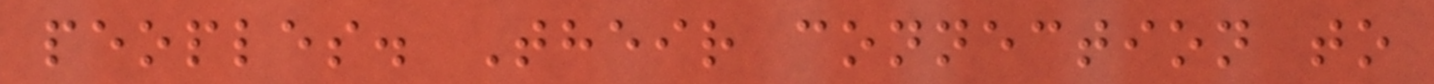peoples. Their connection to
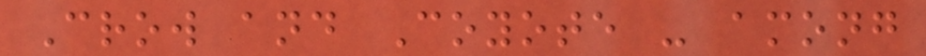Crow and Coyote - among
